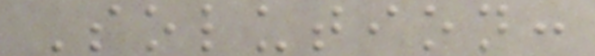Solution:
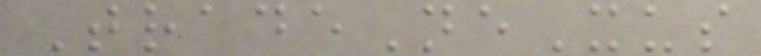TradeNeXus
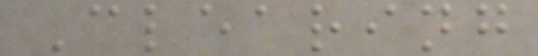Clearing
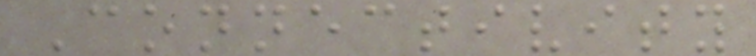Connectivity
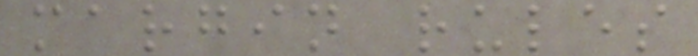margin rules
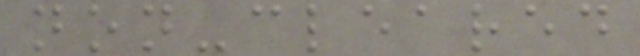non-cleared
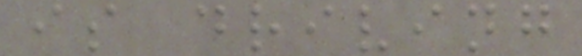is driving
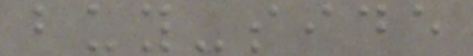buy-side
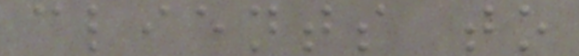clients to
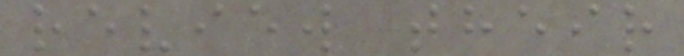review their
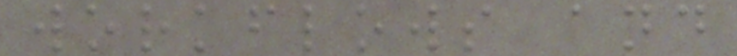workflows and
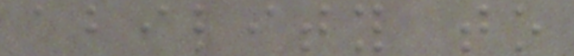ability to
